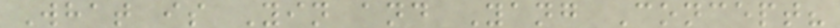What is Yin and Yang Concept?
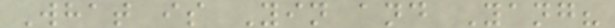What is Yin and Yang?
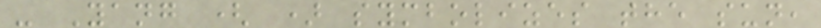- Yang ( ) symbolizes the sun,
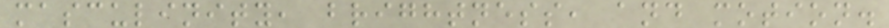masculinity, brightness, and motion.
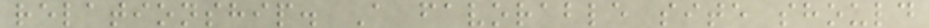relationship. A favorable site should
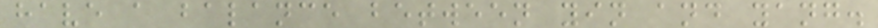have a balance between yin and yang.
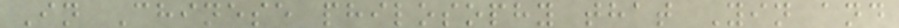In Chinese philosophy that Yin and
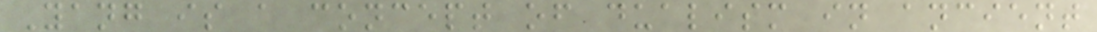Yang is a concept of dualism in ancient
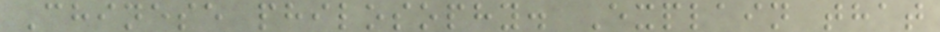Chinese philosophy. Explain that
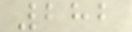282
